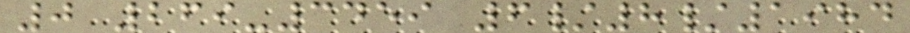0 269-3459 6/8/1984
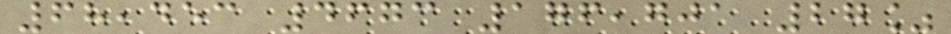68,453 4673 176,701 27%
